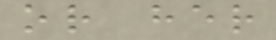or her
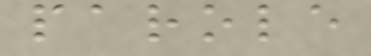parole
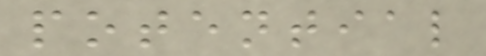potential
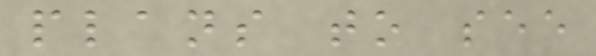plans to see
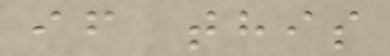if this
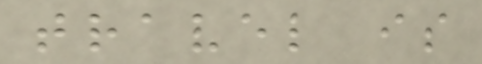travel is
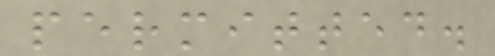permitted.
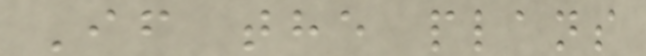If the plans
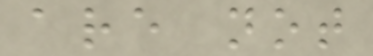are not
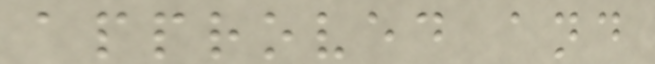approved and
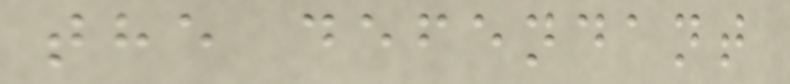the defendant
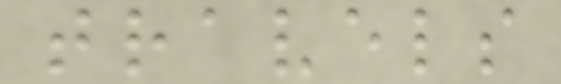travels
